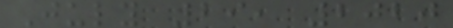July 29, 2020
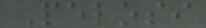Pelosi
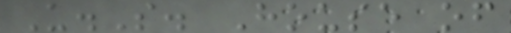U.S. House of
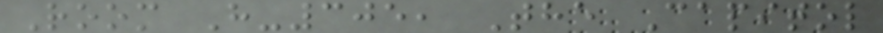Room H-305, The Capitol
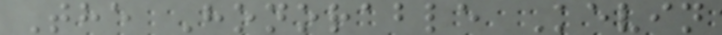The Honorable Kevin
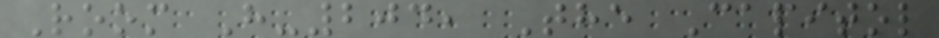Room H-204, The Capitol
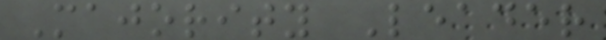Majority Leader
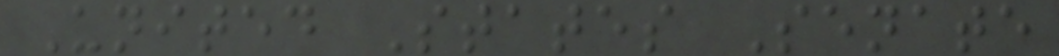United States Senate
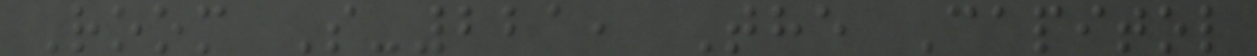Room S-221, The Capitol
